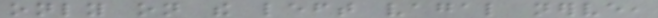only on the left vagal nerve,
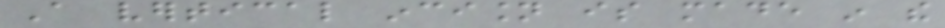A vertical incision is made in the
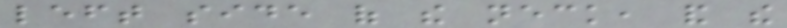left side of the neck, and the
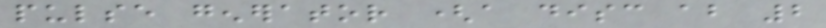pulse generator (a disc about 2
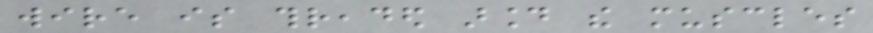wire is threaded around the muscles
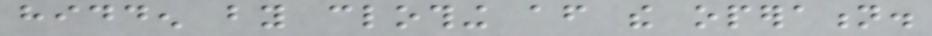hidden by clothing after the operation.
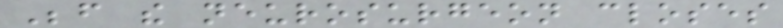Before the neurosurgeon closes
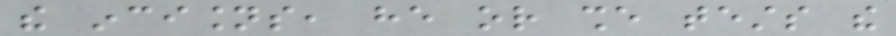the incisions, he or she tests the
